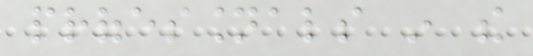professionals in the
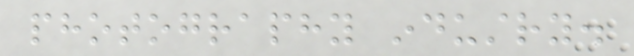photography industry.
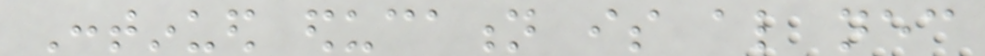Continued education is also necessary
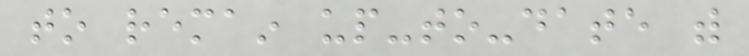to remain up-to-date with
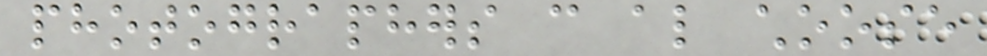photographers can also choose
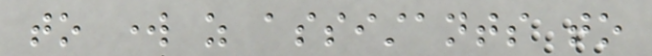to work as assistants to
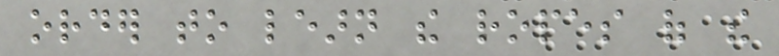order to learn the ropes of the
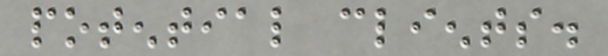potential clients.
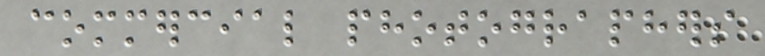commercial photographers
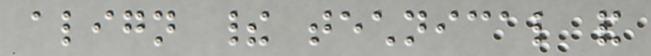align their technical and
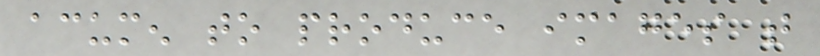acumen to produce images that
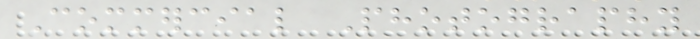Commercial Photography
